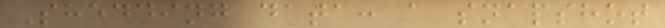Shedding data: a snapshot
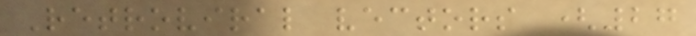Retroviral vectors (27
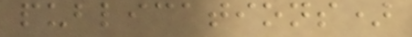publications)
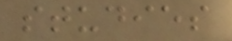studies
